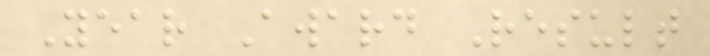Year Award Result
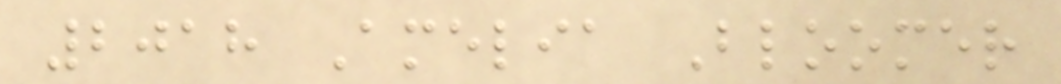2018 Amelia Bloomer
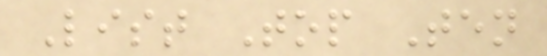List Top Ten
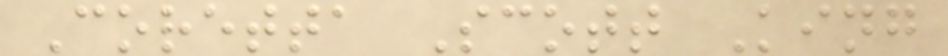Coretta Scott King
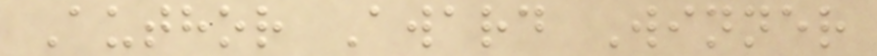Author Award Winner
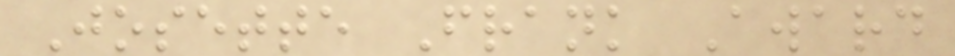Josette Frank Award
